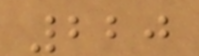220
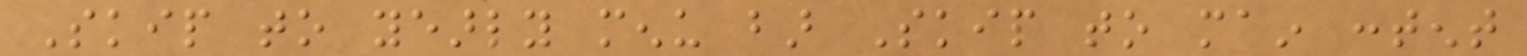Skip to yearly menu bar Skip to main content
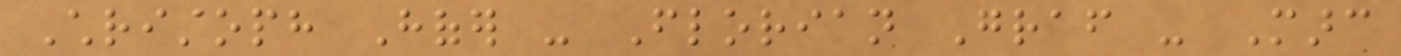Christoph Hofer - Florian Graf - Marc
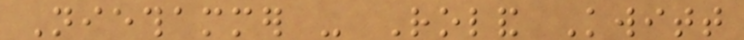Niethammer - Roland Kwitt
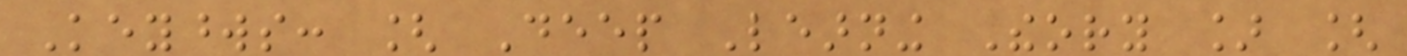Keywords: [ Deep Learning Theory ] [
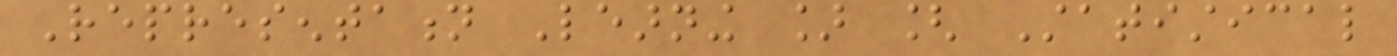Representation Learning ] [ Statistical
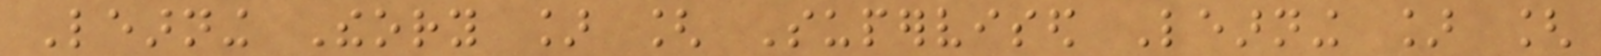Learning Theory ] [ Supervised Learning ] [
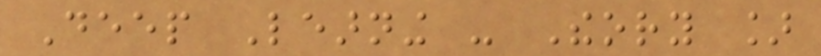Deep Learning - Theory ]
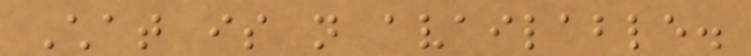Chat is not available.
